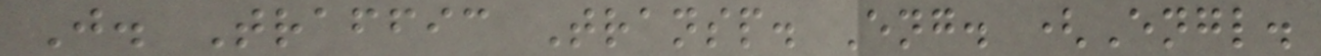J. Traffic Transp. Eng. (Engl.
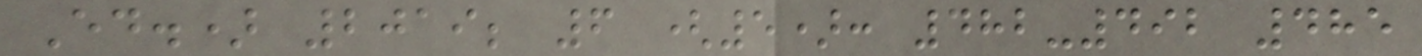Ed.) 2019; 6 (5): 482-492 485
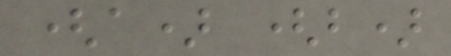(a) (b)
